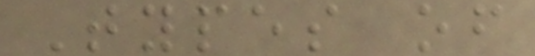Types of
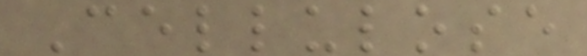Cellulose
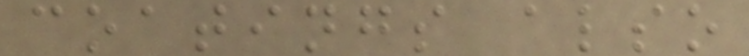coatings also
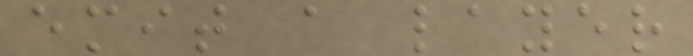emit a layer
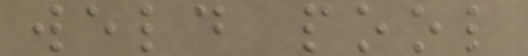weld pool
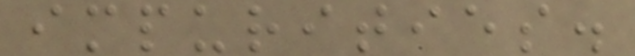impurities.
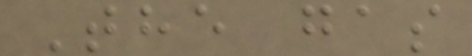The gas
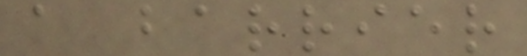a barrier
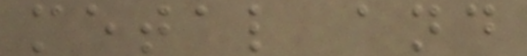metal and
